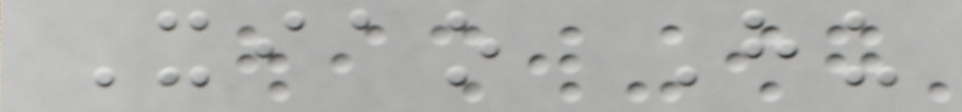Xiao Hu
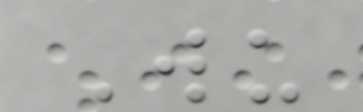Wu
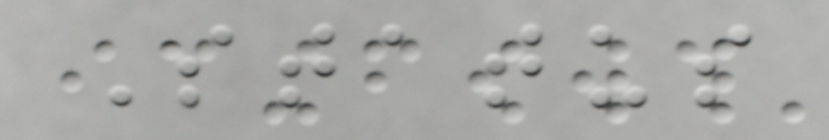Status
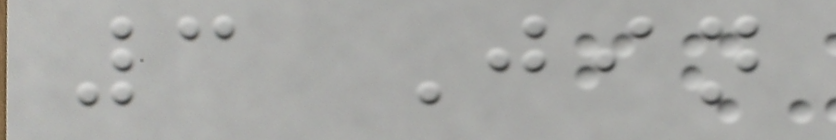3 Jin
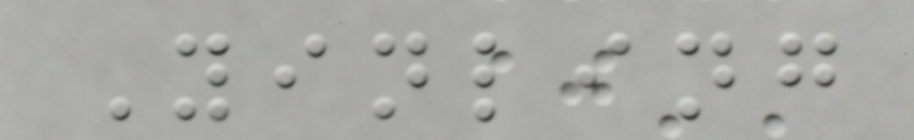Yinling
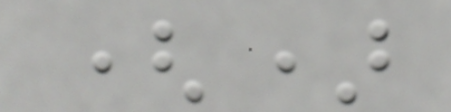()
